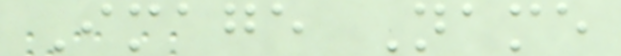Image Name
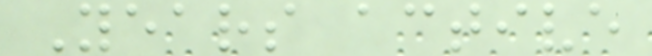Years active
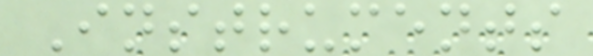Instruments
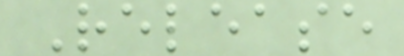Release
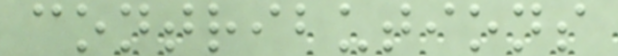contributions
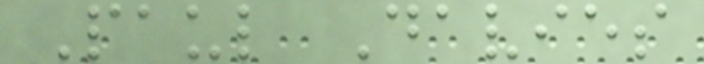Paul Davies
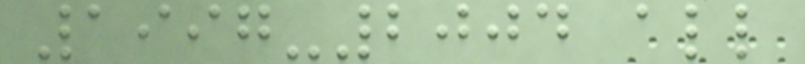1997-2004 all
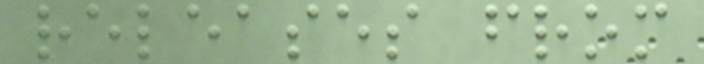releases from
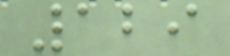129
